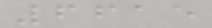6615
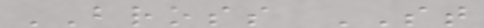BROSS ST
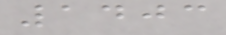1403
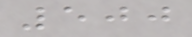500
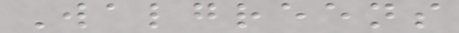Walgreens
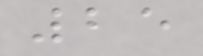25
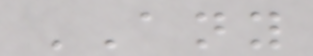ANY
